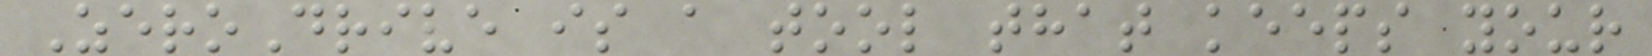ZeroDrive is a tool that keeps your
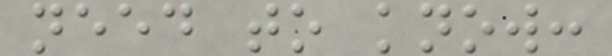need to know:
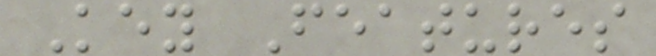Key Features
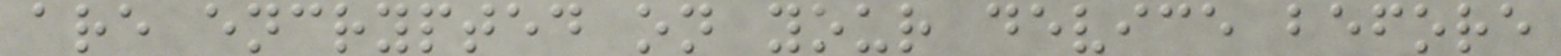are encrypted on your device before
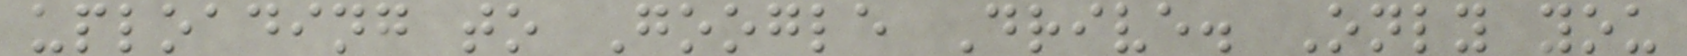uploading to Google Drive. Only you
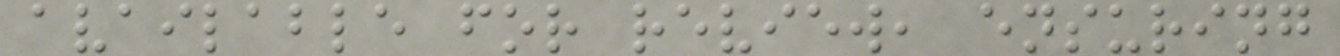available for review, ensuring
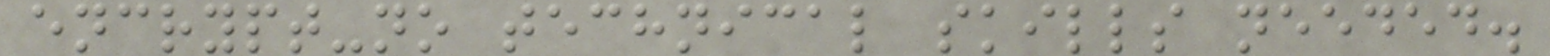encrypt-no technical skills needed.
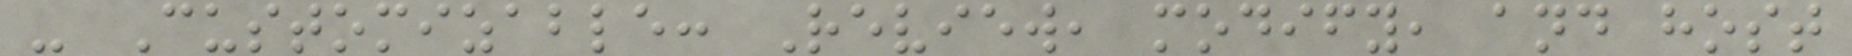- Customizable: Review, modify, and host
